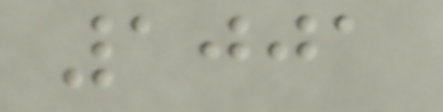1001
